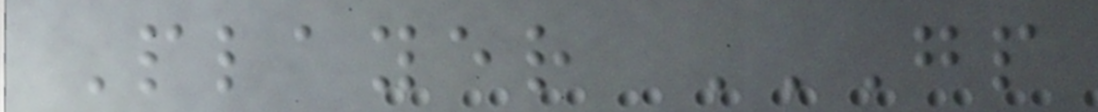Player GP
